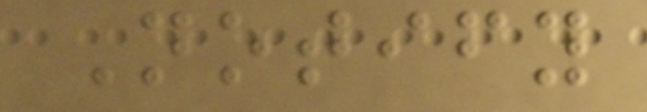Notify
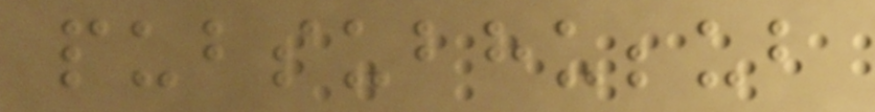pubsubhubbub
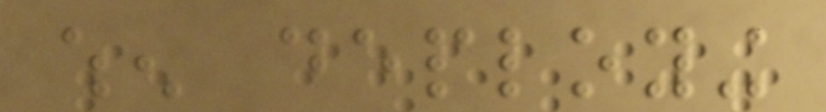when deploying
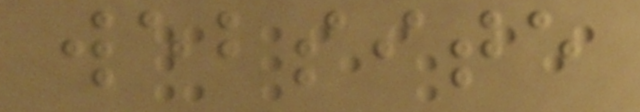website
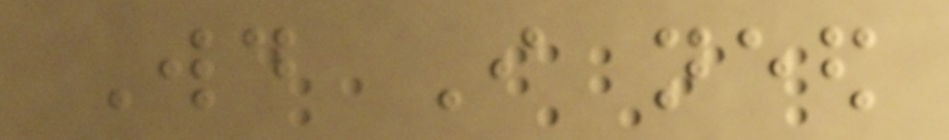Would I need
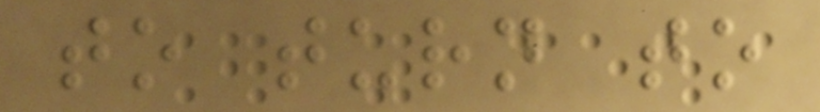to turn to
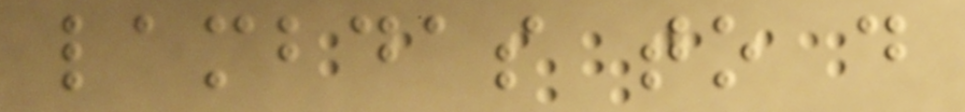lambdas to do
